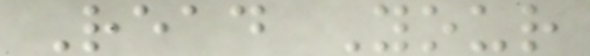Read Your
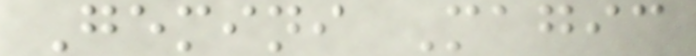Gemini Magic
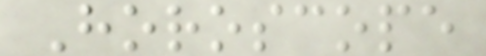Horoscope
